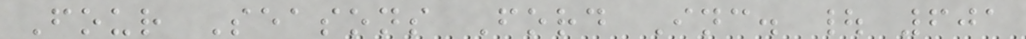Four Seasons Ford Inc. | 601
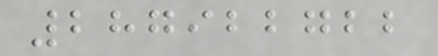287922722
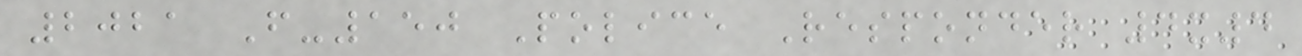2021 F-150 Police Responder 4x4
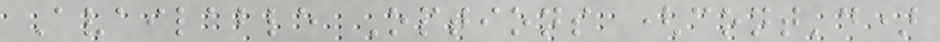Available Options (cont'd)
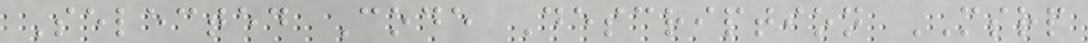Selected Code Description MSRP
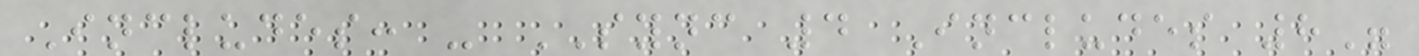Includes: - SYNC 4 Includes 8"
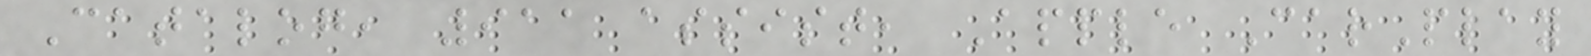Catalog, 911 assist, Apple CarPlay
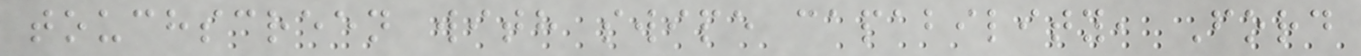touchscreen with swipe capability, Ford
